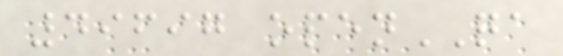49697 openQA
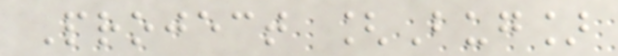Project [Bug]
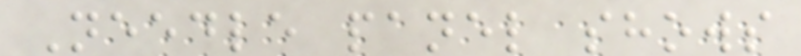Needle panel shows
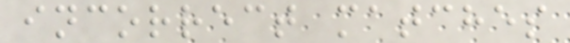incorrect matches
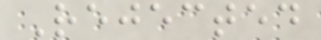Rejected
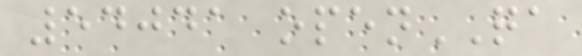54041 openQA
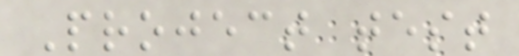Project test
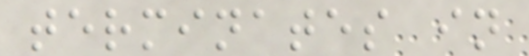terminates in
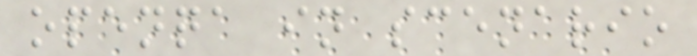openqa in scenario
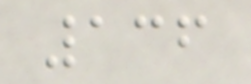136
